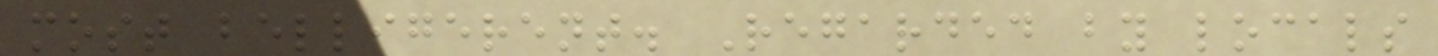most belligerent. Regarded by locals
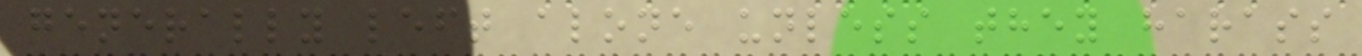generally left alone unless they harass
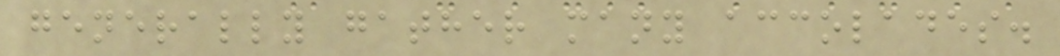generally gather many accolades.
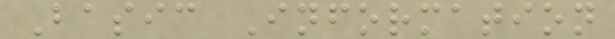Basic Information
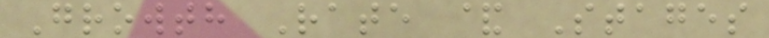Growth Rate & Stages
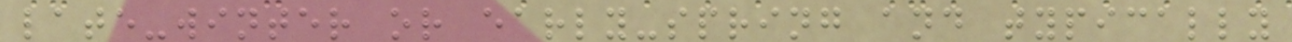late-winter or early-spring and typically
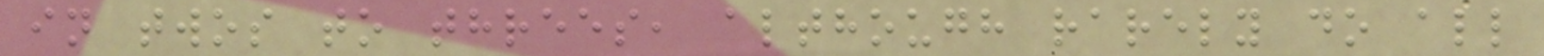in twos to threes, although rarely do all
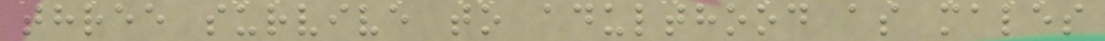three survive to adulthood as males
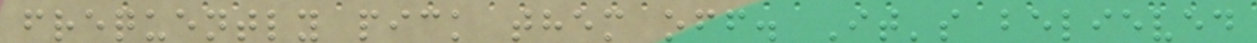frequently pick them off. It's believed
